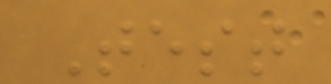Test
